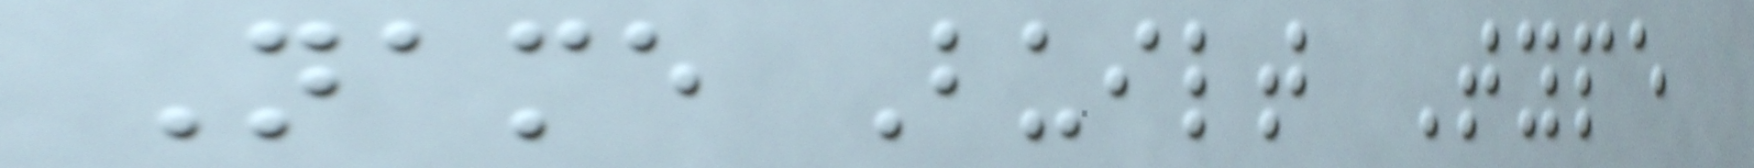Name Built Type
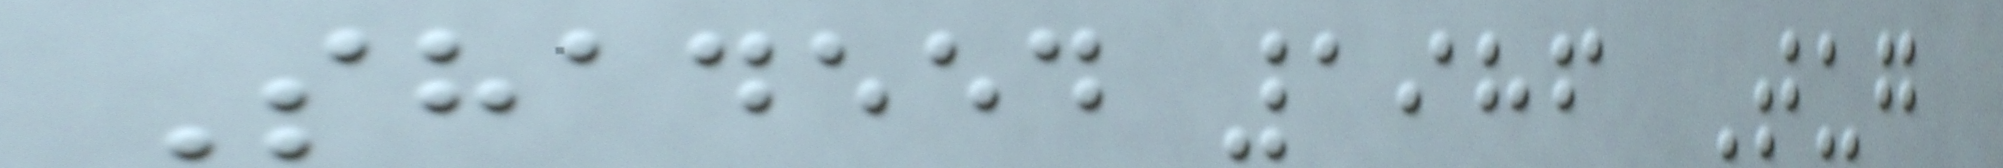Shadeed 1986 Tug
